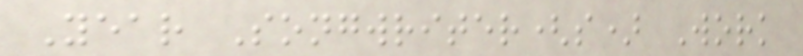Year Songwriter(s) Work
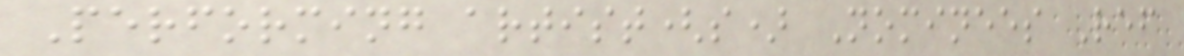Performing artist(s) Nominees Ref
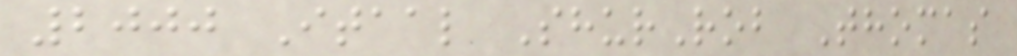2000 Itaal ShurRob Thomas
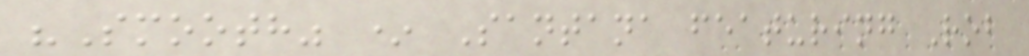"Smooth" * Santana featuring Rob
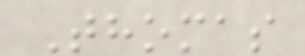Thomas
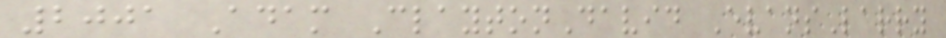2001 Adam ClaytonDavid EvansLarry
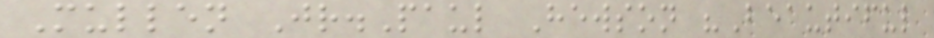Mullen Jr.Paul Hewson "Beautiful
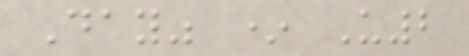Day" * U2
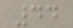44
